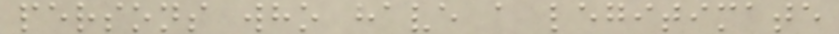persons who have a legitimate
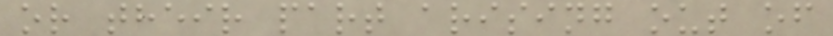or their part arising out of
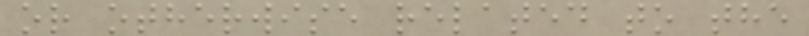or otherwise related to the
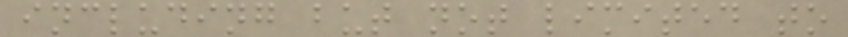including but not limited to
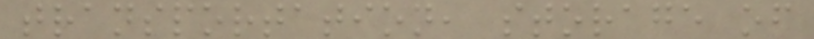transportation, storage of
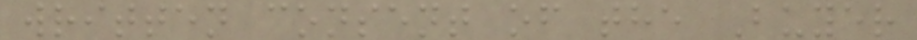written consent of the Buyer
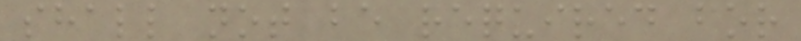shall not be required for
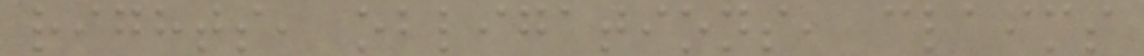rights, obligations, claims
